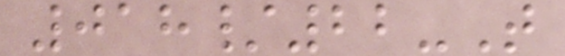018/22-T
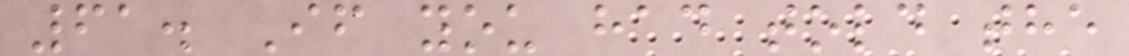61. If you had told the
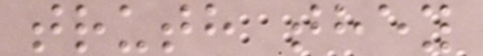truth they
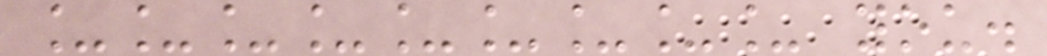_________ you.
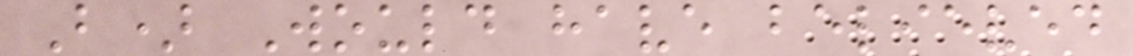B) Would have believed
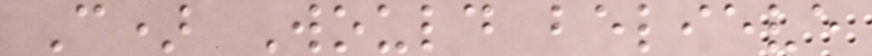C) Would believe
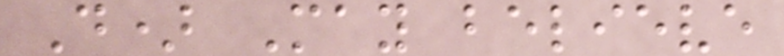D) May believe
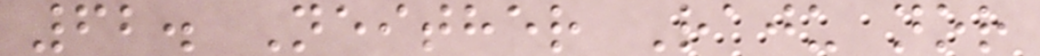62. Neither Raju nor
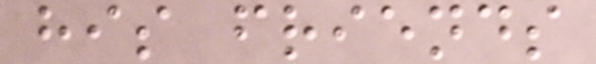his friends
